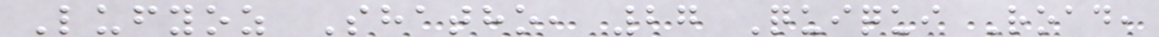Lufyoz Shatho, 27 Quiqui Road,
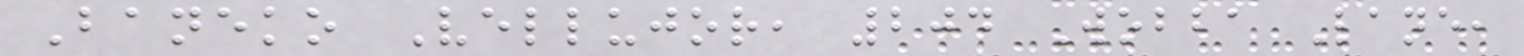Baneko Vellujor, 204 Wobba Lane,
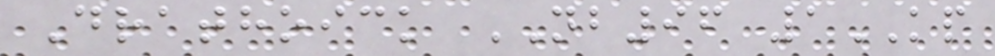Drathoick NB96 1KP
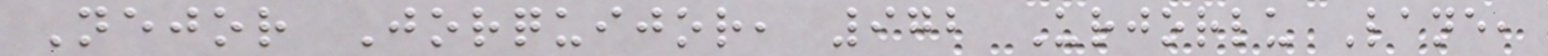Nejor Jorquijor, 972 Urjorlu Lane,
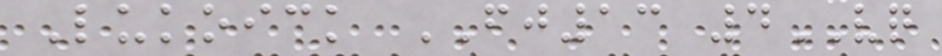Lukoick FJ13 4VQ
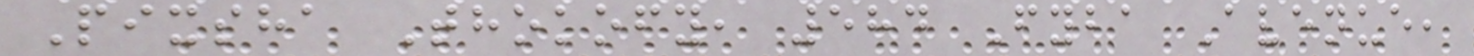Pixsha Thokofy, 584 Fyba Avenue,
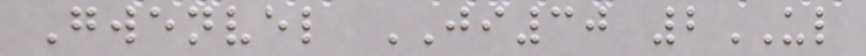Gwenvel JI30 2UL
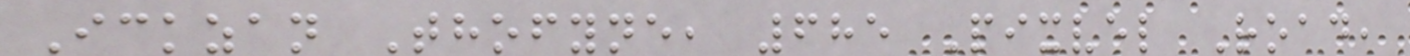Ickzan Thofyne, 685 Pixvel Road,
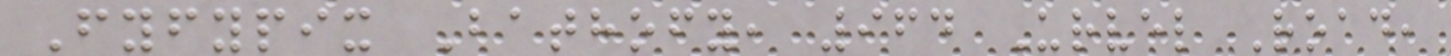Fyfypix Bathofy, 964 Urvel Road,
